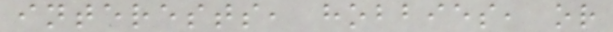interests, hobbies, or
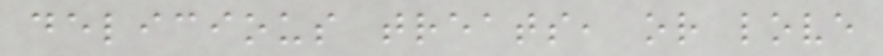delicious treats, or love
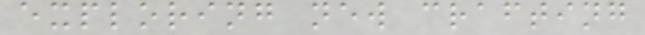exploring new crafting
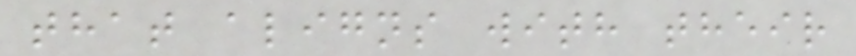that aligns with their
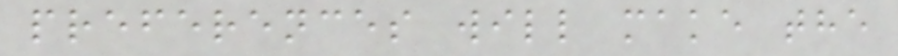preferences will make the
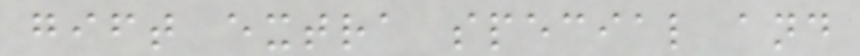gift extra special and
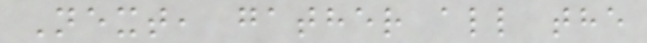Next, gather all the
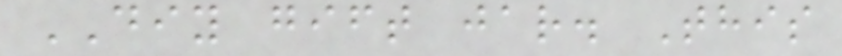DIY gift jar. This
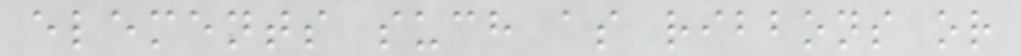elements such as ribbons or
